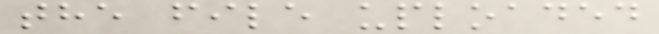the file uploaded
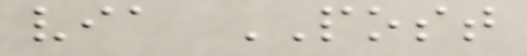via POST
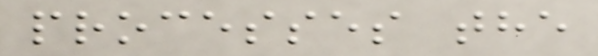processes the
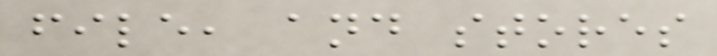file, and stores
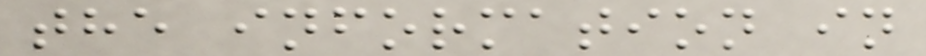the information in
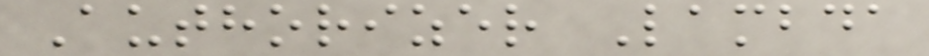Authorizer Lambda
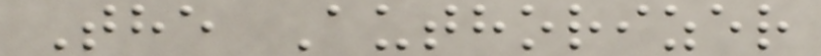The Authorizer
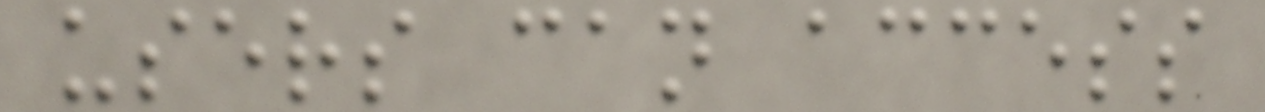users can access
